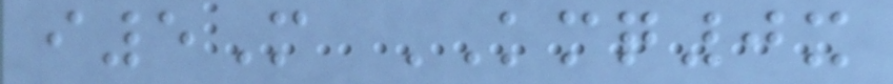i5M KMQ0x
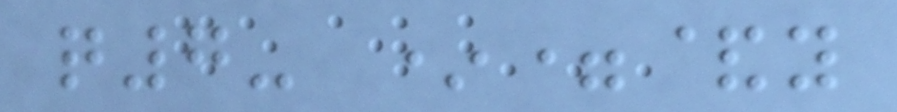q7- *=&y
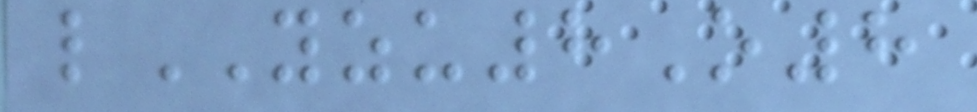lYZU8O8
